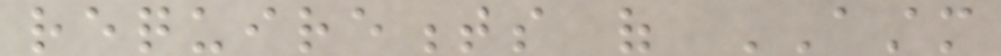requirements of ASTM
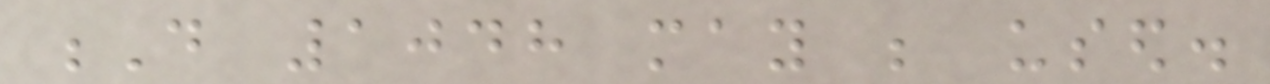D 1048 may be used.
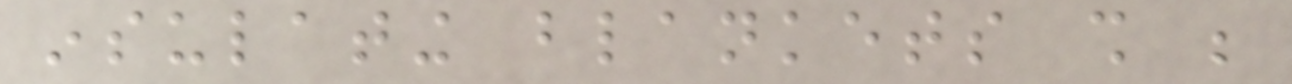insulating blankets shall be
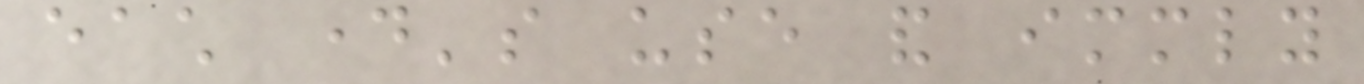each day's use and immediately
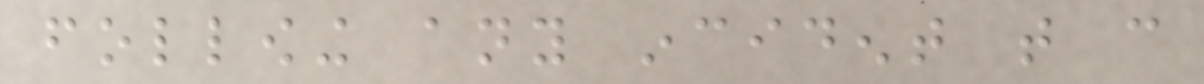following any incident that can
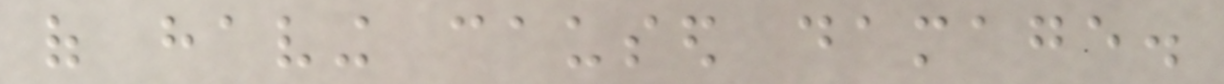of having caused damage.
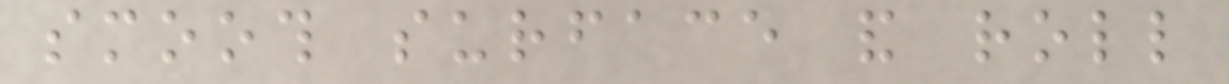smooth surface and roll
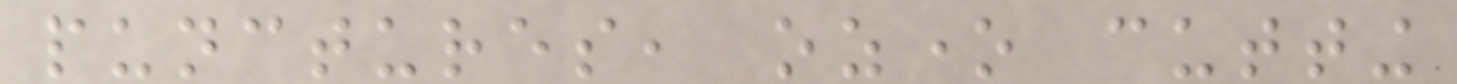punctures, ozone cutting
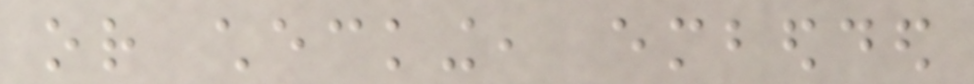or checking, embedded
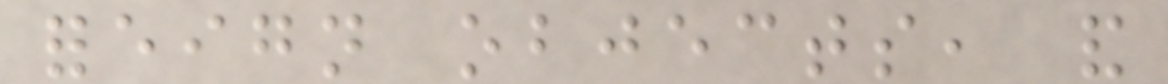foreign objects, and
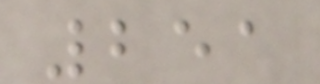251
